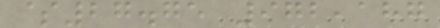$27.75 972,187
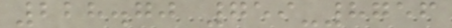228.70 759-8756
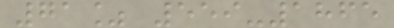71% 559-1865
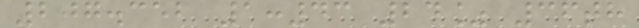207.352 1:43 24% 36th
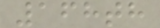168th
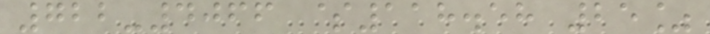722-4066 $118.58 25%
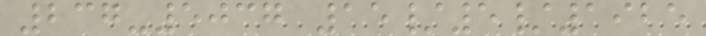237-5037 15/5/1925
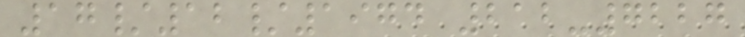17/12/1974 212-7227
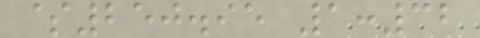$250.95 1:32
